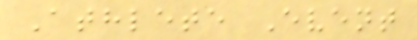Athlete Event
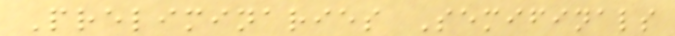Preliminaries Semifinals
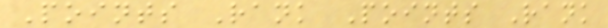Points Rank Points Rank
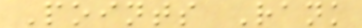Points Rank
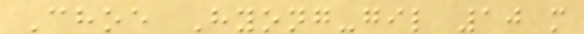Choe Hyong-gil 10 m
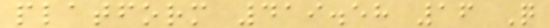platform 419.58 16 Q
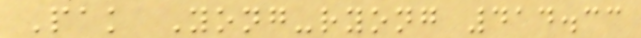Pak Yong-ryong 414.33
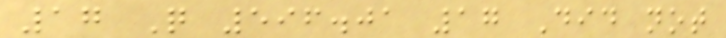17 Q 596.01 17 Did not
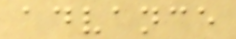advance
